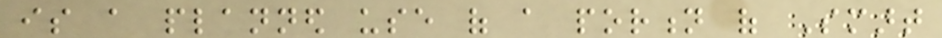is a planned use of a portion of Smart
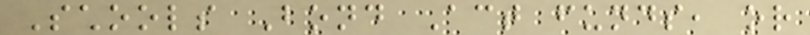Schools Bond Act funds, or
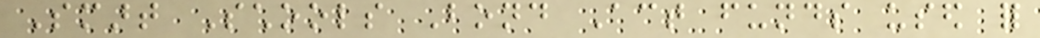Smart Schools Bond Act funds used for
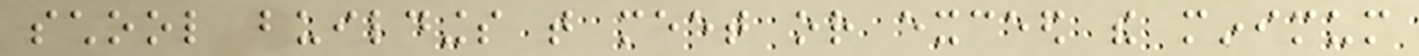school buildings that meet or exceed the minimum
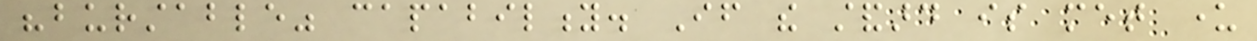"burstable" capability. If the standard is met under
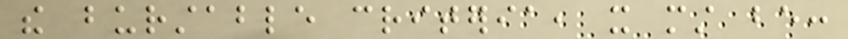the burstable criteria, it must be:
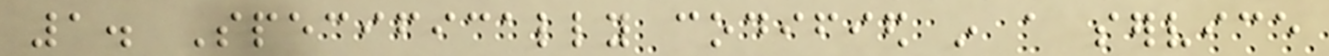1. Specifically codified in a service
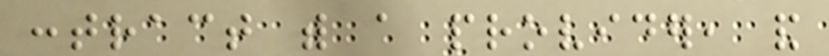contract with a provider, and
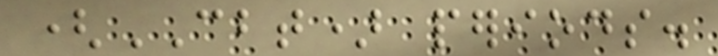(CBT) periods.
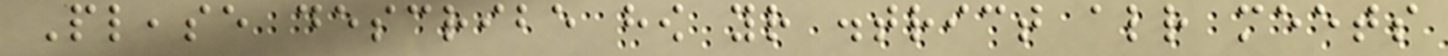Please describe how your district already meets
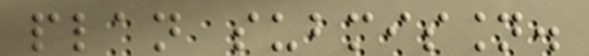plan submission.
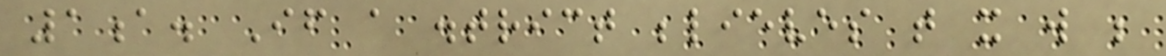1a. If a district believes that it will be
